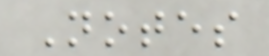Notes
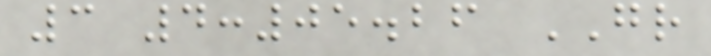3 4:05.26 GR
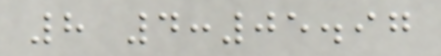8 4:05.97
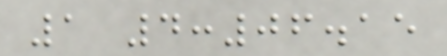1 4:06.15
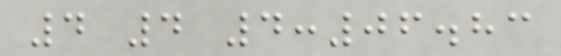4 4 4:06.83
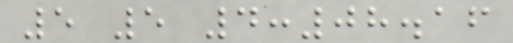5 5 4:08.16
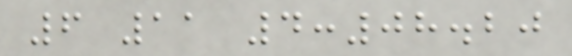6 11 4:08.20
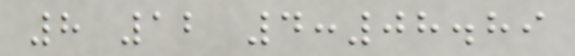8 12 4:08.89
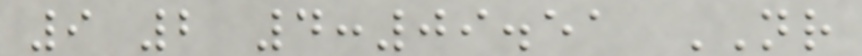9 2 4:09.51 NR
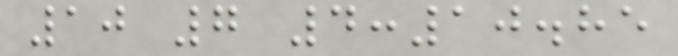10 7 4:10.85
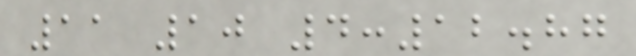11 10 4:12.87
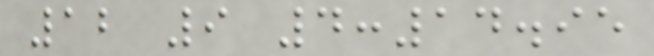12 9 4:14.95
